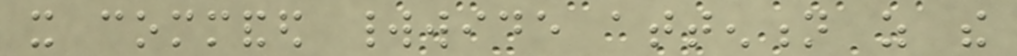it commanded worldwide attention as the
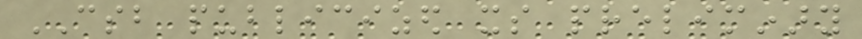CSB publicized its preliminary
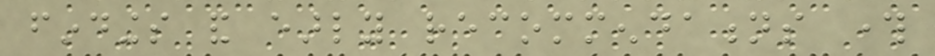findings and early recommendations through
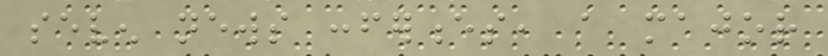seven news conferences, a major
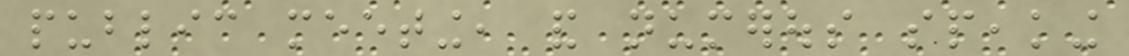public meeting, and numerous speaking
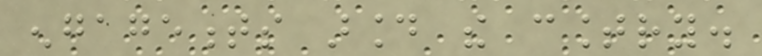engagements around the country.
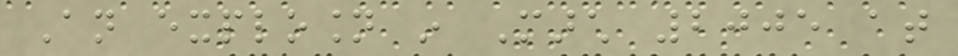An explosion in March 2005 at
